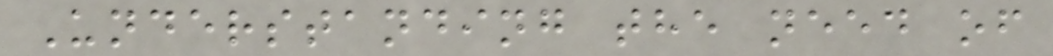Understanding the need of
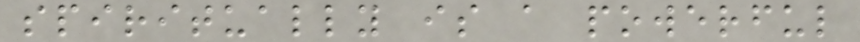spiritually is a powerful
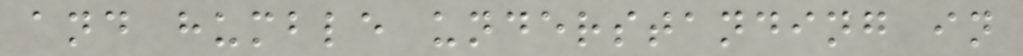and humble understanding in
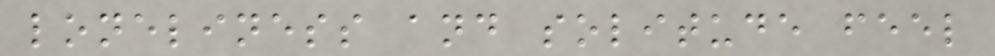loneliness and solitude feel
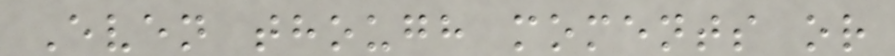Even though moments or
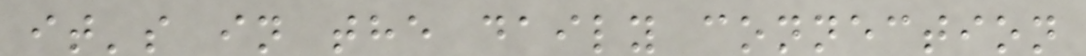it's in the daily connection
